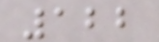122
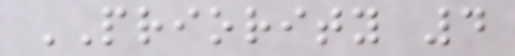PRIORITY 4
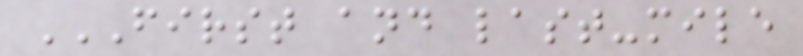FIRST AND LAST-MILE
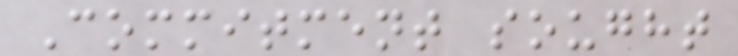Commitment sought
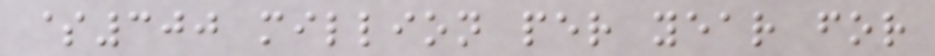$300 million per year for
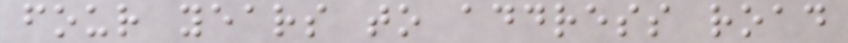four years to address road
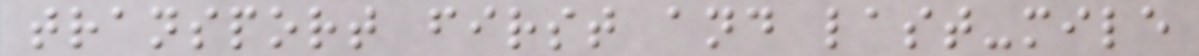transport first and last-mile
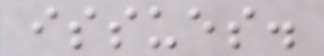issues.
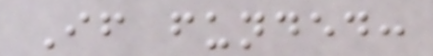If funded:
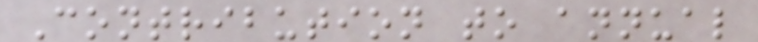Contribution to annual
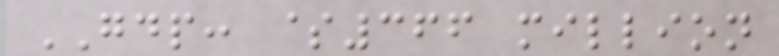GDP: $366 million
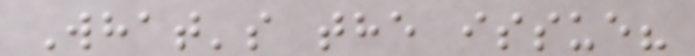What's the issue?
